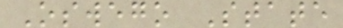Oswego State
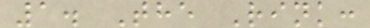1. The Rink:
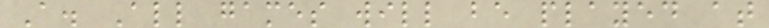A. All games will be played at
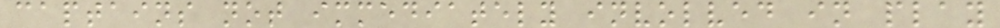captains not immediately involved in play
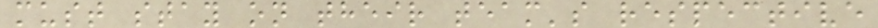must stay on their team's respective
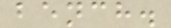bench.
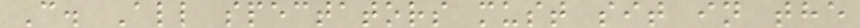C. All spectators must sit in the
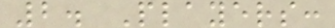2. Players:
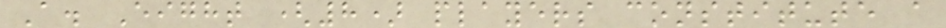A. Eight (8) players constitute a
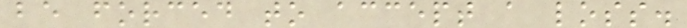be forced to accept a loss.
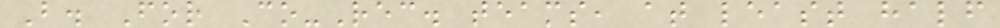B. For Co-Rec. teams, at least half
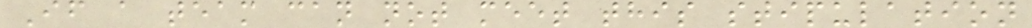If a team can not meet this stipulation
